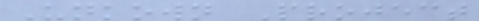Unkown Project
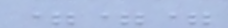===
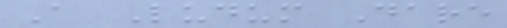A Ludum Dare
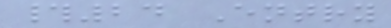#24 Entry
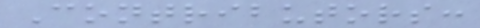Contributors:
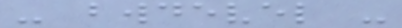- bwdevel -
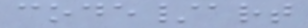code/art
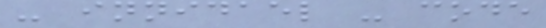- innidael - code
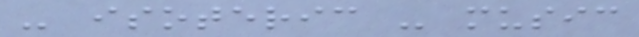- isoteric - music
